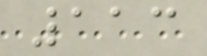113
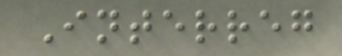Interreg
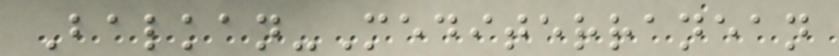Balkan-Mediterranean
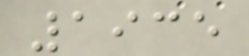1935
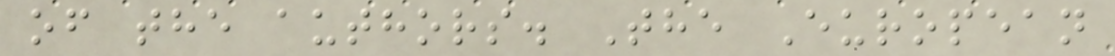of the authors. The European
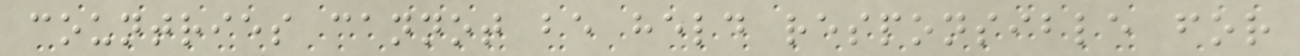countries cannot be held responsible for
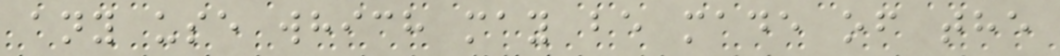any use which may be made of the
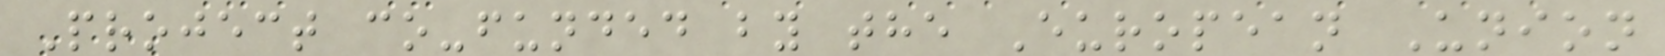Project co-funded by the European Union
